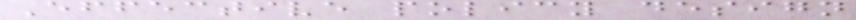Effective policy design
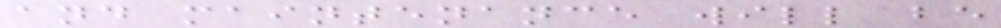and maintenance will be
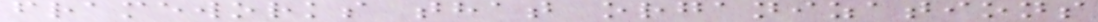frameworks that organizations
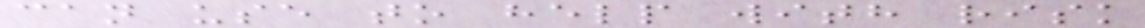can use to help with risk
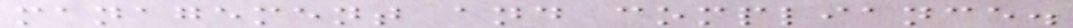management and compliance.
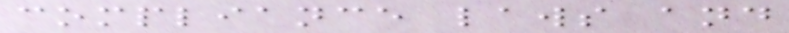compliance laws and
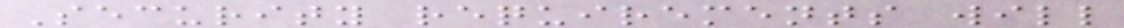Security requirements will
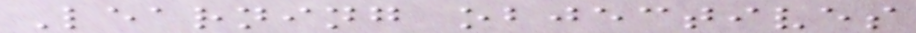Learning objectives
